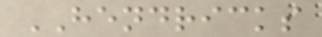HENDRICKS
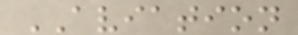AVIATION
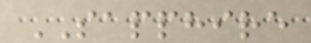SAPPHIRE
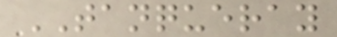TANQUERAY
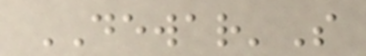DEWAR'S
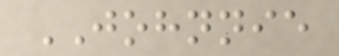JOHNNIE
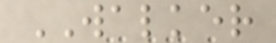WALKER
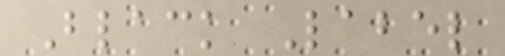Black Label
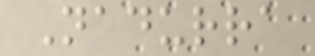Nadurra
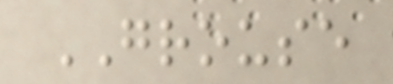GROUSE
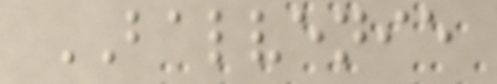BALVENIE
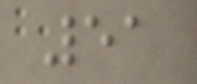51
